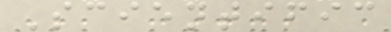Scientific
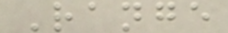Range
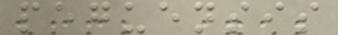peguensis
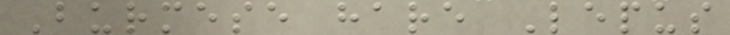Burmese hare Lepus
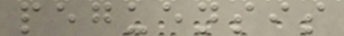peguensis
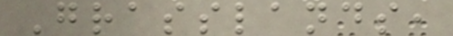Grasslands,
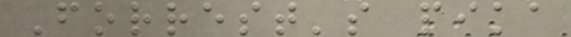Forrest's pika
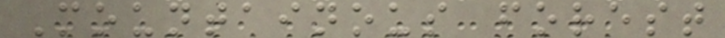Mountainous forest
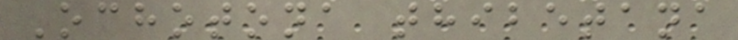Ochotona thibetana
